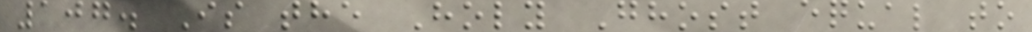107. Is the Holy Ghost equal to
